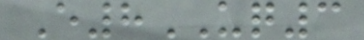E8UQ3
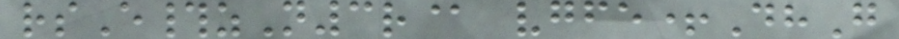rsE#zN3r@ vgfe+DhG
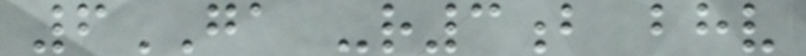6GA -r3b bhv
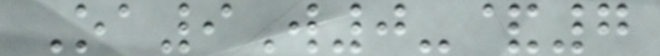Oa9W0-&7
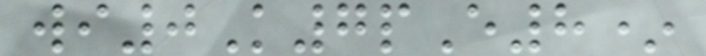wi0K7pE8*
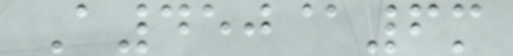A450@6m
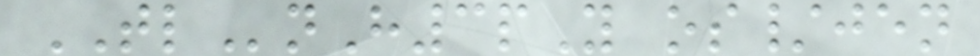TLnH3pY os/jen
